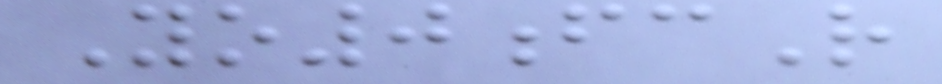Yo0fcR
